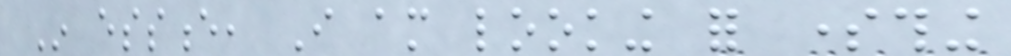In essence, I am looking for something
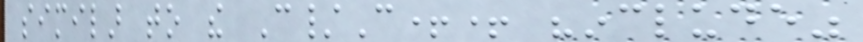similar to the C/C++ "include"
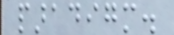paradigm.
